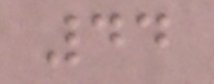44
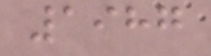1987
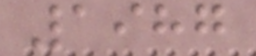1987
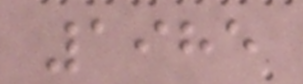1985
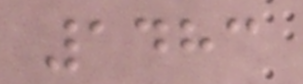1483
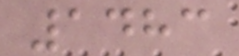1483
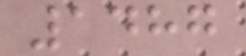1487
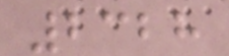2328
